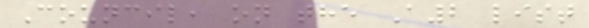Council, on the A2 list
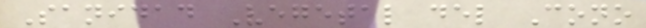Sanidad Vegetal del Cono
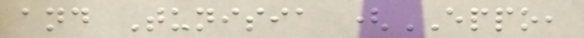and Tunisia (EPPO,
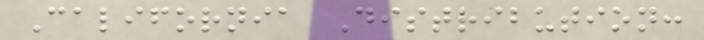California Distribution:
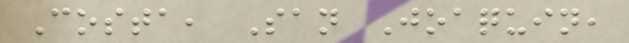Costa, San Joaquin,
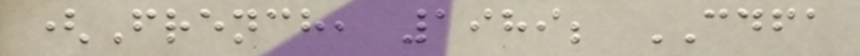(French, 1989; CDFA
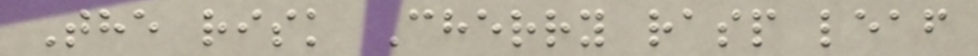The risk Cherry rasp leaf
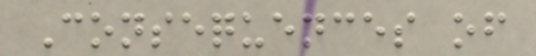Consequences of
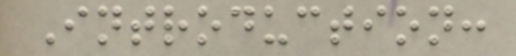Introduction:
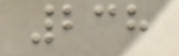238
